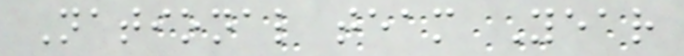National team Year
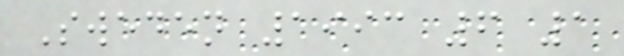Sweden 1993 6 1
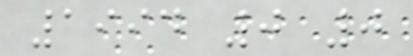1994 0 0
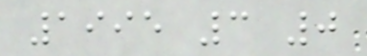1995 3 0
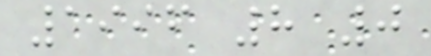1996 8 0
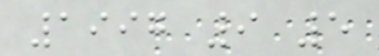1997 9 5
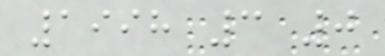1998 3 0
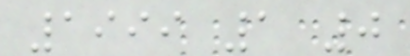1999 1 0
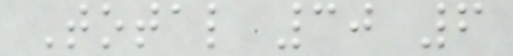Total 30 6
